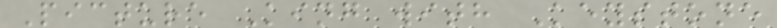Picture King with Keystone
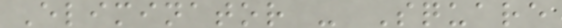Eliminator - Square
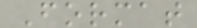Format
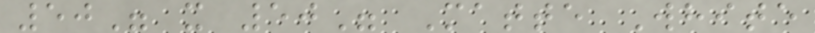50" x 50" Matte White
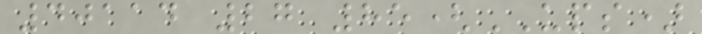40114 27 85(UPS)
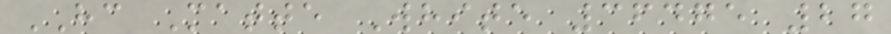HC Matte White 36475 27
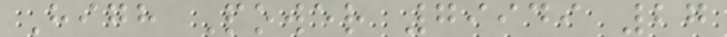High Power 79949 27
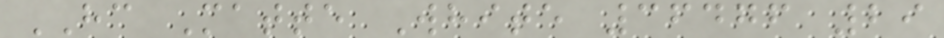HC Matte White 36476 29
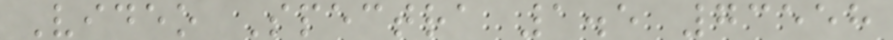Video Spectra 1.5 73558
